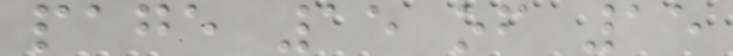page 15 of 15
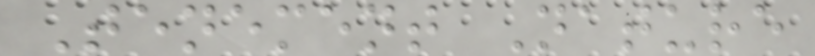Tenement Nature
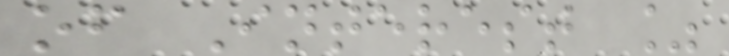of Interest %
